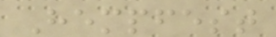Hempfest
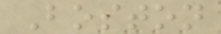Boston
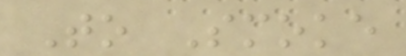To Smoke
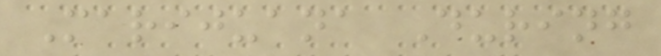Marijuana During
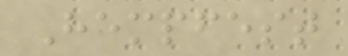Hempfest
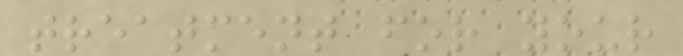treatment for your
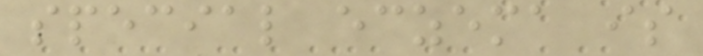special eczema is
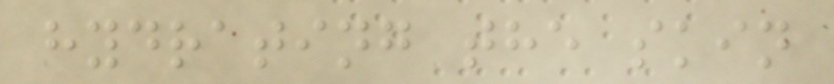hydrating the skin
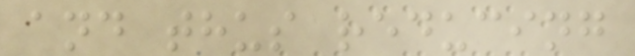and thus reducing
